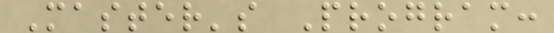Master's Program:
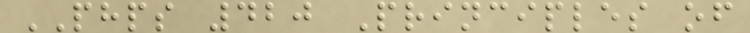PHPS 420 Principles of
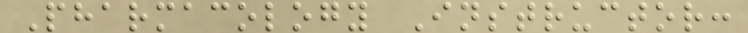Pharmacology Instructor:
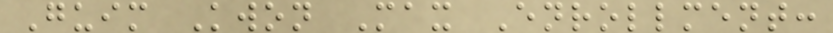Guim Kwon Max Enrollment:
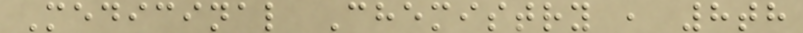Medicinal Chemistry , 8th
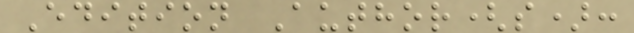Edition Author(s):
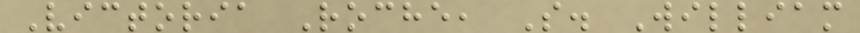Victoria Roche, S. William
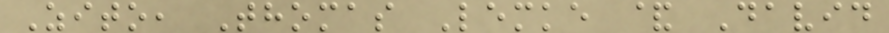Zito, Thomas Lemke & David
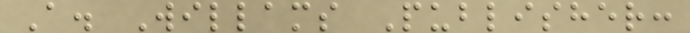A. Willams Publisher:
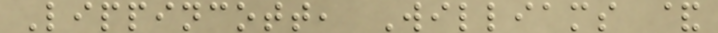Lippincott, Williams &
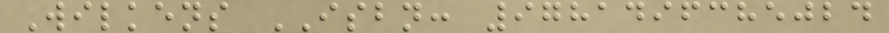Wilkens ISBN: 9781496385024
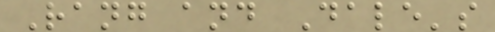Rang and Dale's
